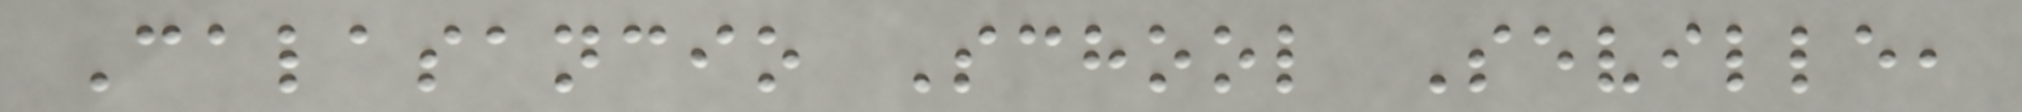Calasancio School Seville,
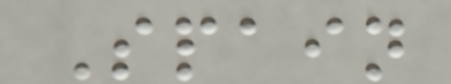Spain
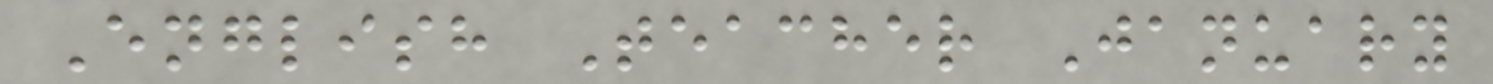English Teacher January
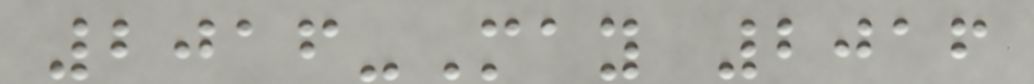2016-May 2016
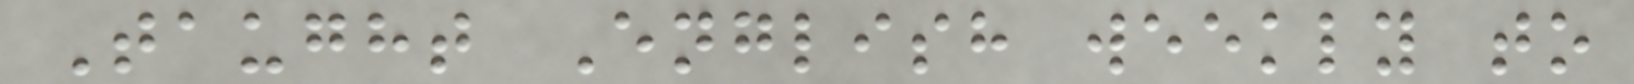Taught English weekly to
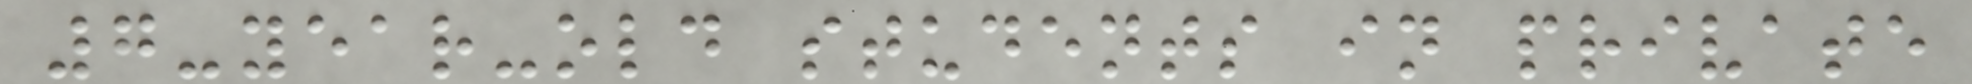7-year-old students in private
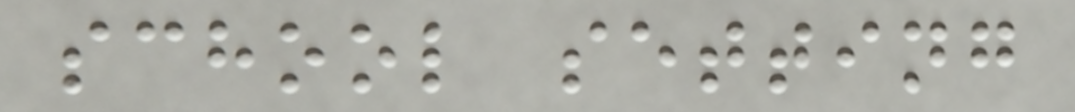school setting
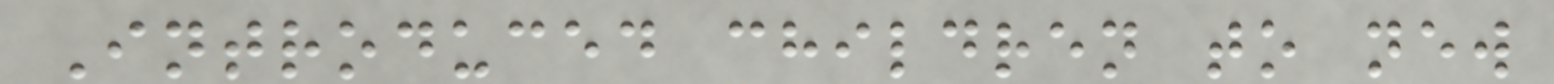Introduced children to new
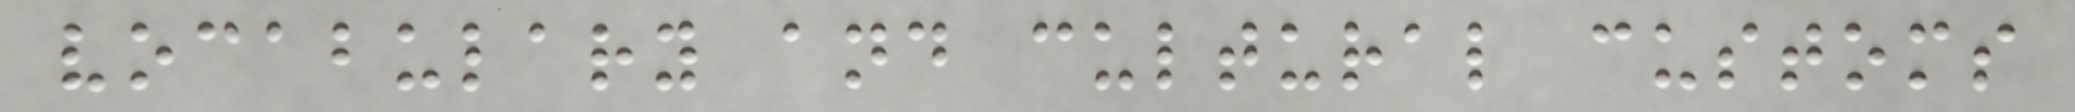vocabulary and cultural customs
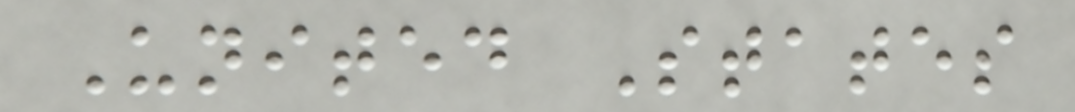United States
